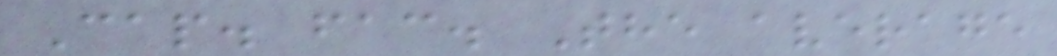Cap. fac. The average
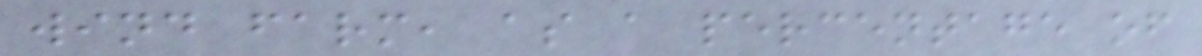wind farm, as a percentage of
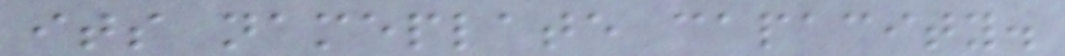its nameplate capacity.
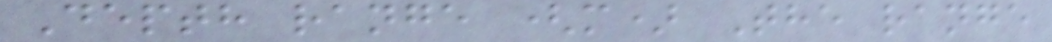Depth range (m) The range
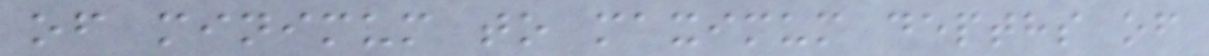of minimum to maximum depths of
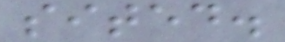sited.
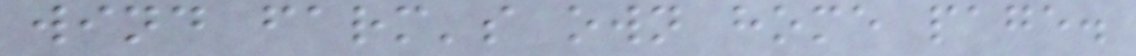wind farm's own home page.
